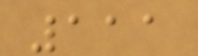111
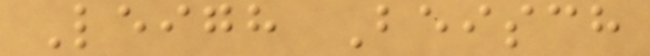Leigh Beisch
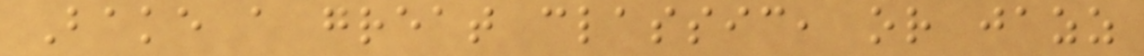Bake a great classic, or jazz
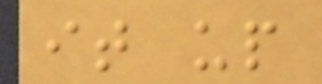it up
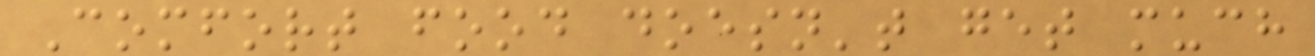Comfort food doesn't get much
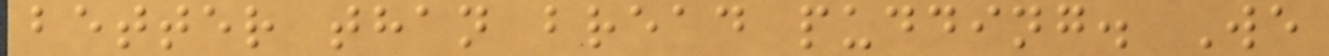better than bread pudding. We
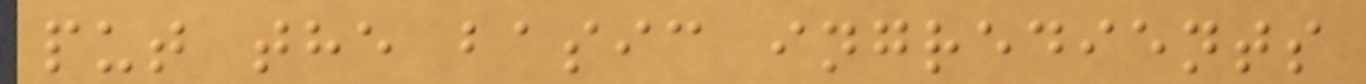put the basic ingredients
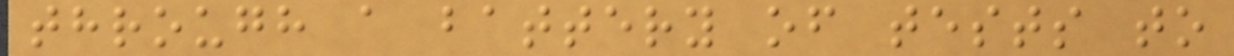through a battery of tests to
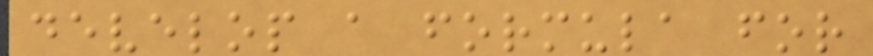develop a formula for
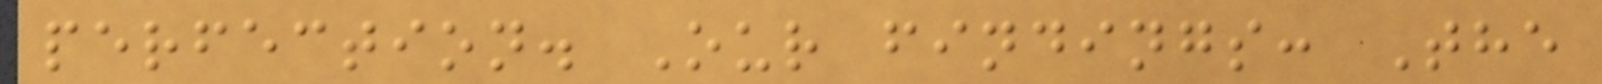perfection. Our findings: The
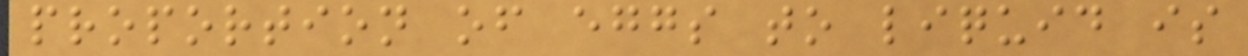proportion of eggs to liquid is
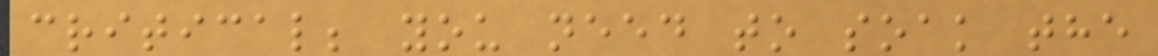critical; you need to soak the
